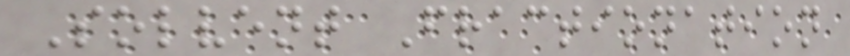Solvent Fractionation
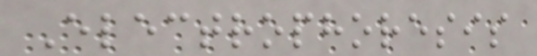Electrophoresis
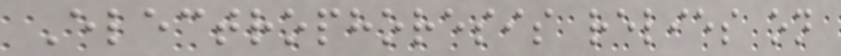Electrophoresis relies on
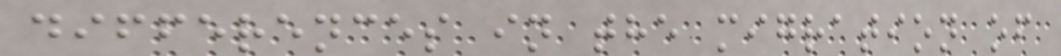differences in the migration of
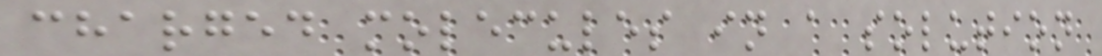charged molecules in a solution
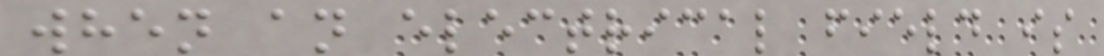when an electrical field is
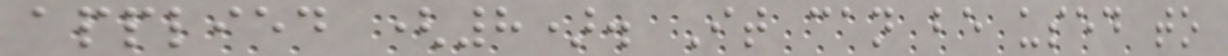applied (8). It can be used to
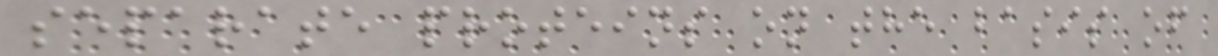separate proteins on the basis of
